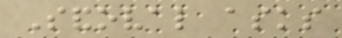Sandoval asks
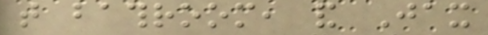that bathroom, and Jax
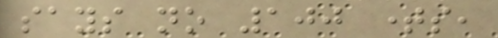says no 100 times,
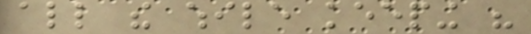all the while keeping his
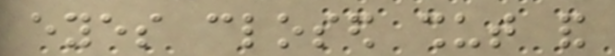eyes closed shut and
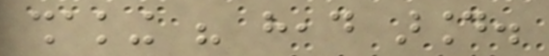shaking his head around.
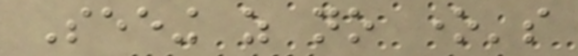Seeing as no one's
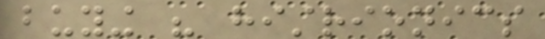buying his histrionics
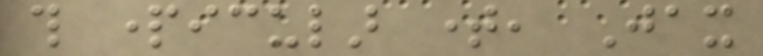this particular time, Jax
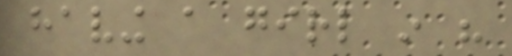having a girl in his
